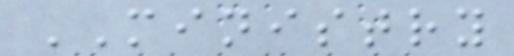MINISTRY
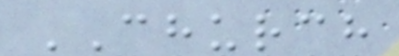CHURCH
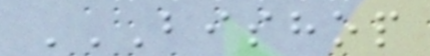BISHOP
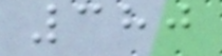380
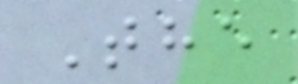The
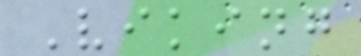Viking
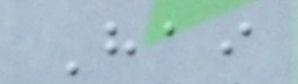Hai
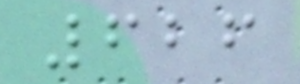626
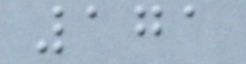171
